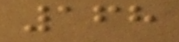168
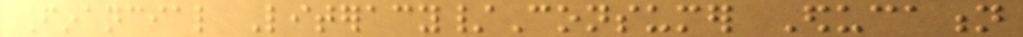Financial Literacy/Consumer Education
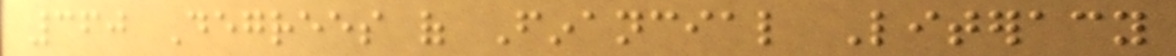360 Degrees of Financial Literacy
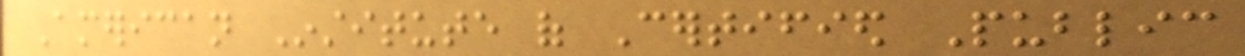American Institute of Certified Public
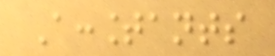Accountants
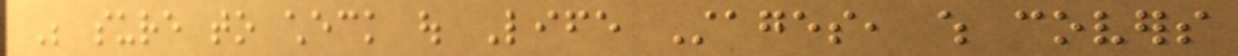Be sure to check out Life Stages, which covers
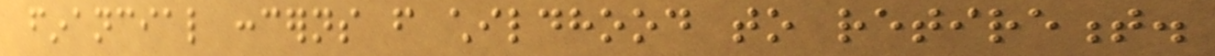financial concerns from childhood to retirement.
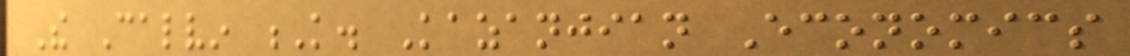The Calvin K. Kazanjian Economics
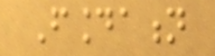Foundation
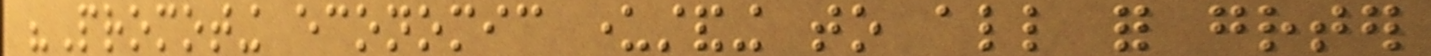"Promoting economic understanding to all for greater
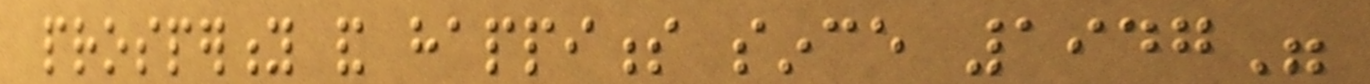prosperity and happiness since 1947"
